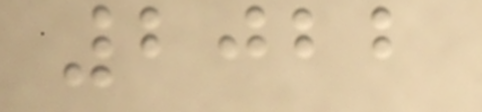2022
